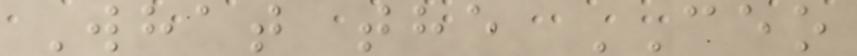What the CEO
